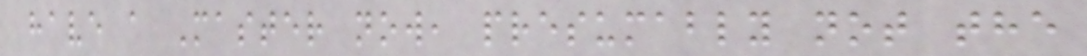have a Master now, presumably not the
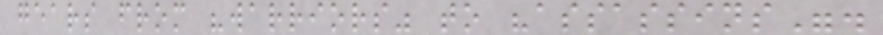gears from "warriors" to "assassins".
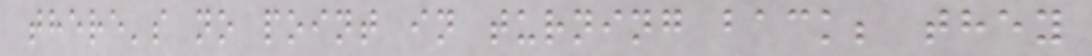there's no point in turning back; they
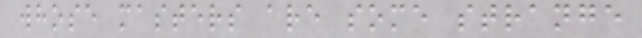whose masters are some strange
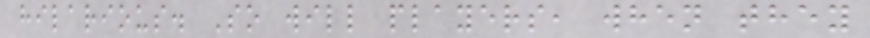hilarious. So will players, when they
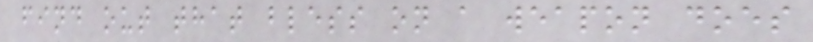find out that bless on a weapon does
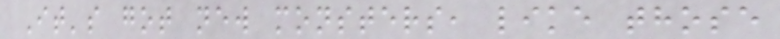It's got new monsters, like those
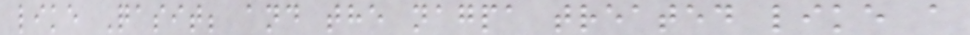like Qasit; and the nagpa treated like a
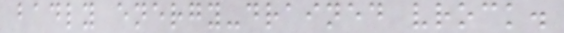badly energy-drained vrock.
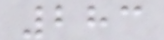283
